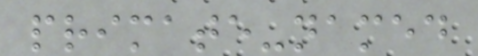primate-named
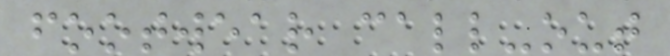footwear call-out
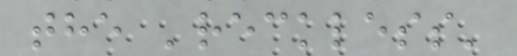the 'reckless'
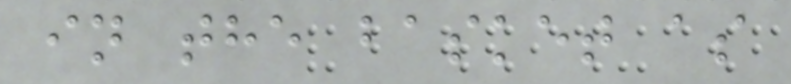in the basket as
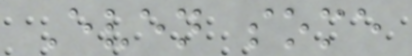Even some
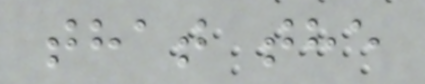that the
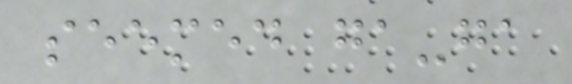seemed ga-ga
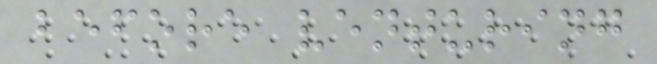before venturing
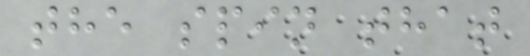the spin that
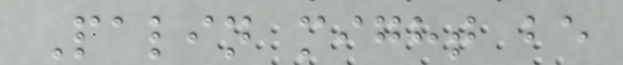Palin might be
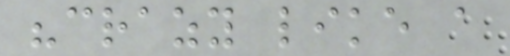"crazy like a
